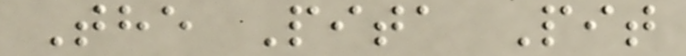The Pita Pit
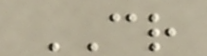CR
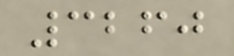3260
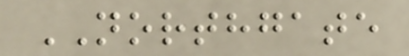NORTHGATE
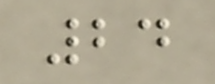24
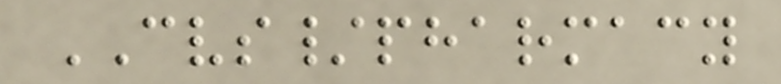CVS/pharmacy
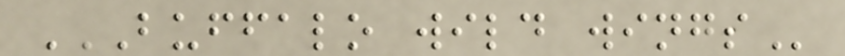BUFFALO WILD WINGS
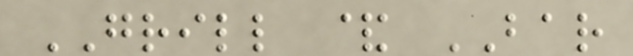GRILL & BAR
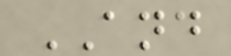AND
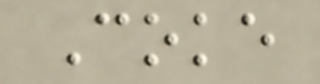Coke
